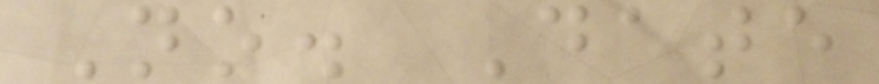No. Date
